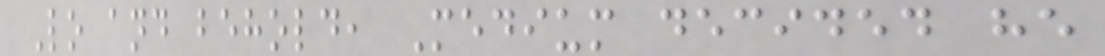Lo and behold, Medium decided he
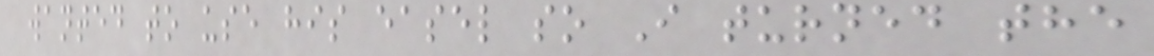wanted to use his easel so I turned the
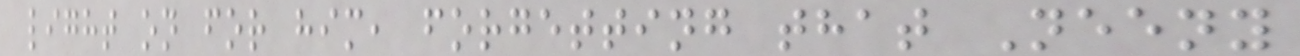light on for him, forgetting that Neeny
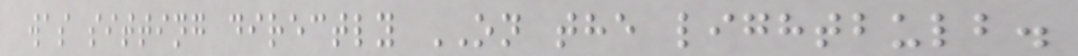was sitting directly ON the lightbulb.
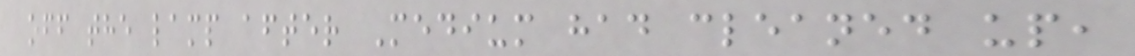off the lamp after Medium had cleaned up,
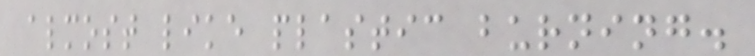almost like plastic burning.
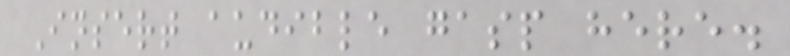Insert audible gasp here.
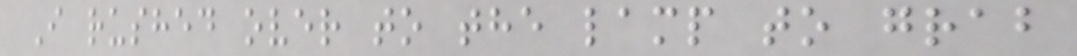I rushed over to the lamp to grab
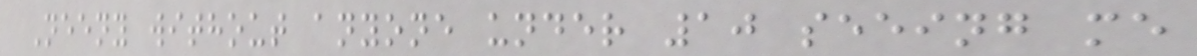Neeny without anyone under 10 seeing me
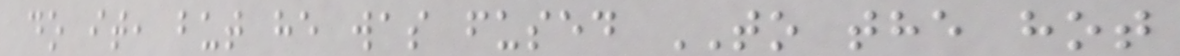do it, but he was fused TO the hot
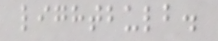lightbulb.
